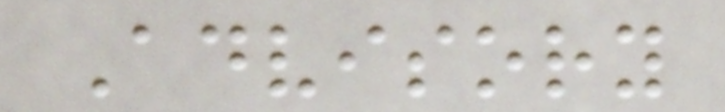Advisory
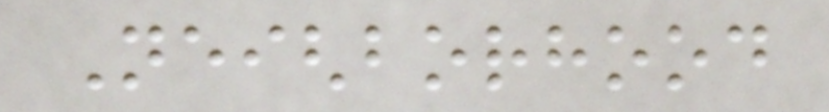Neighborhood
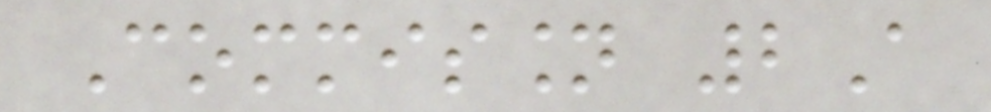Commission 2A
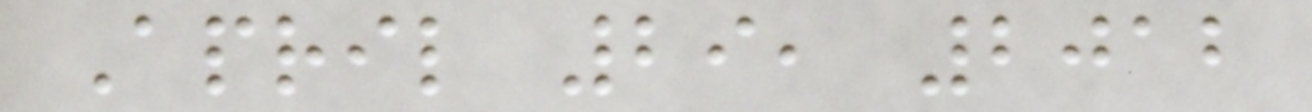April 29, 2012
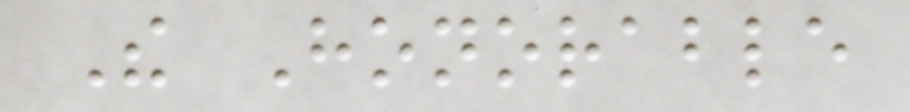The Honorable
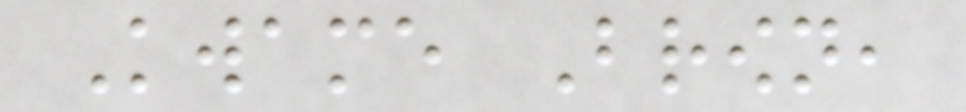Kwame Brown,
